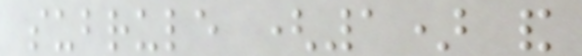subrule (1) and
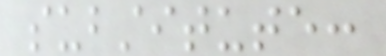substitute:
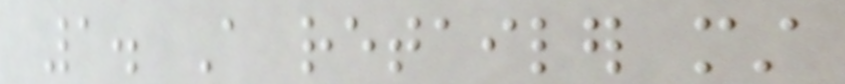1. A retailer must
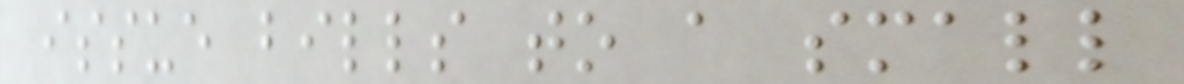issue bills to a small
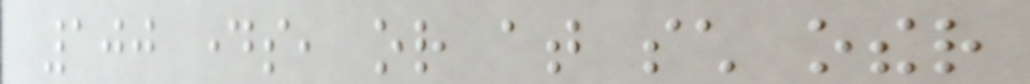100 days, or at such other
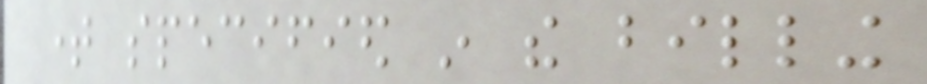time specified in the billing
